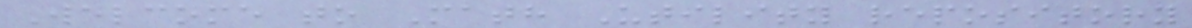Welcome to Math Utility repository
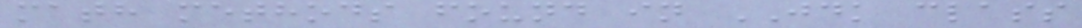math methods found in JDK class
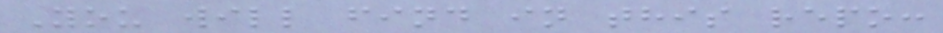You will find in this repo:
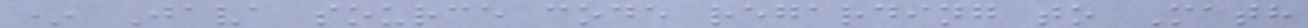* Java source code regarding to Math
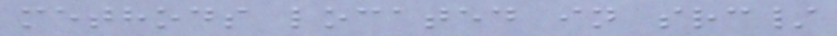methods located in src/
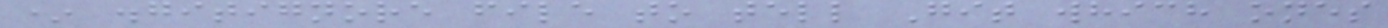* .gitignore file to tell Git which ones
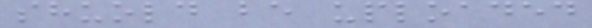shuold be uploaded
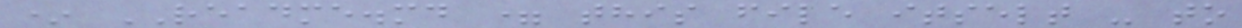* README.md = this file itselt - to
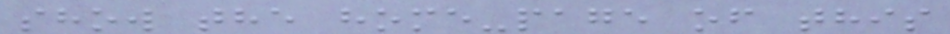show the home-page of this
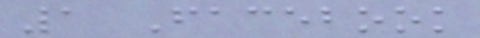1 Facebook
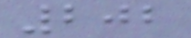202
